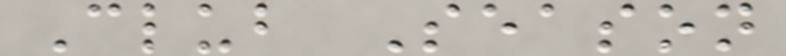Club Season
